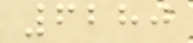6280
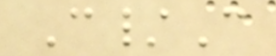C/C
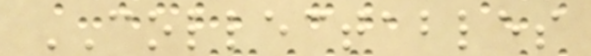COLLECTABLES
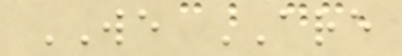WE ARE
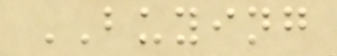BUYING
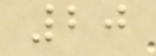20
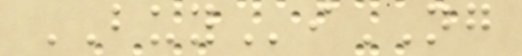BUYiNG
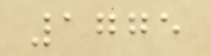1775
